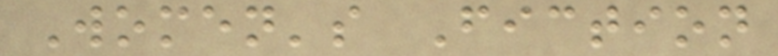Women's Fiction
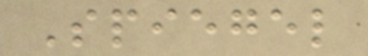Spiegel
